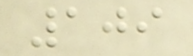109
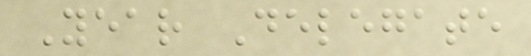Year Delegate
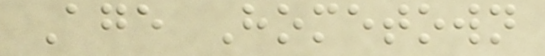Age Hometown
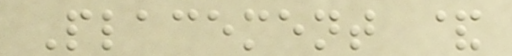Placement &
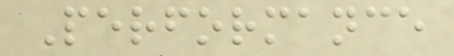Performance
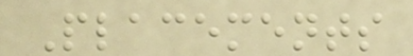Placements
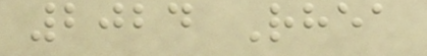2024 Rhea
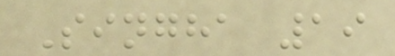Singha 19
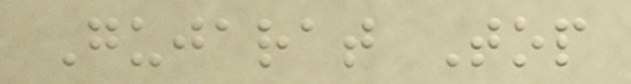Gujarat Top
